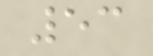53
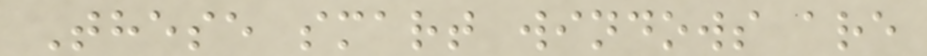These smart windows are
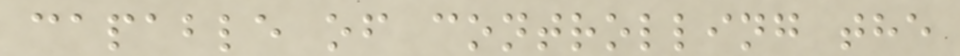capable of controlling the
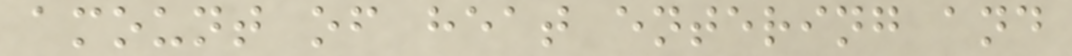amount of heat entering and
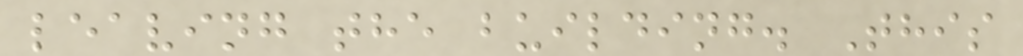leaving the building. This
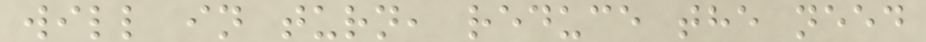will in turn, reduce the need
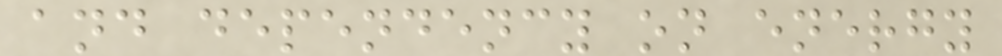and dependency on energy
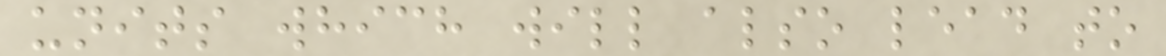units which will also lead to
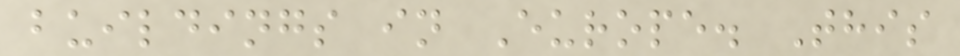buildings in Europe. This
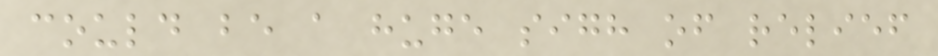could be a huge sigh of relief
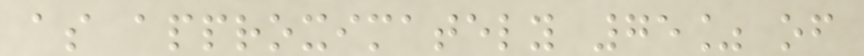as approximately 75% of
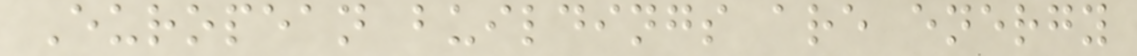European buildings are energy
